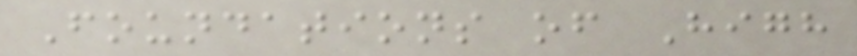Foundations of High
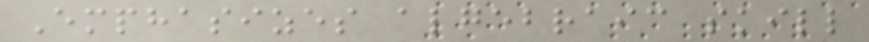Emphasizes algebraic skill
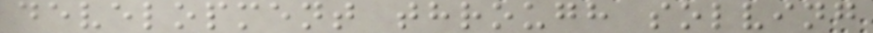development through solving
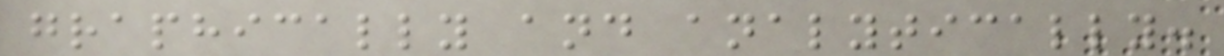graphically and analytically.
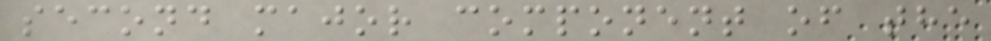second major component of the
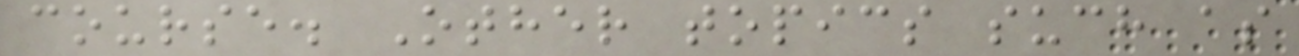course. Other topics such as
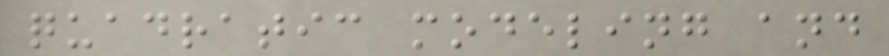quadratic modeling and
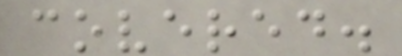covered.
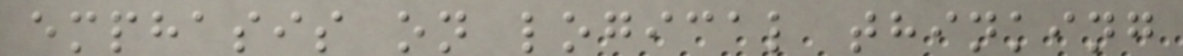emphasis on logical thinking
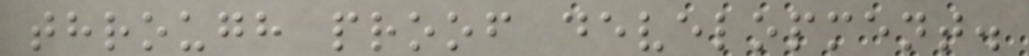through proof development.
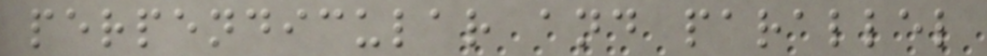perpendicular and parallel
